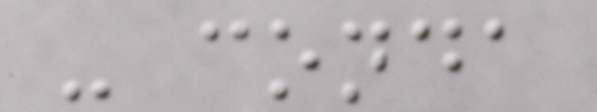- conda
